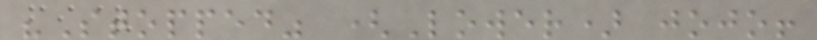"Stopped" (Lower) jojo!
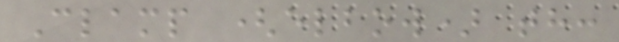Clamp (elbow) th:
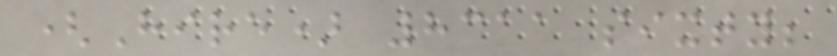(Hire) 8311 sixty;
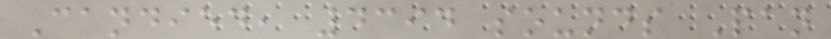Candied, 4394 sounds Pan
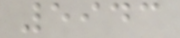5943
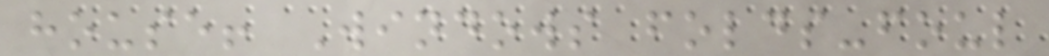house! Windows folds-foul
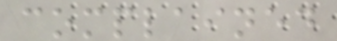complained
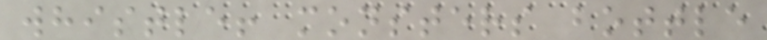whistle! monsters bottle
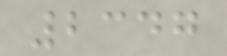2347
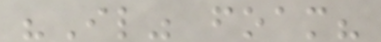"Il" foam?
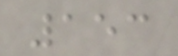153
